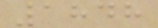1848
